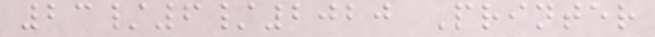23/6/2020 Printer
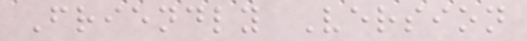Friendly Version
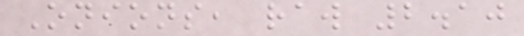Onions, raw 2.10
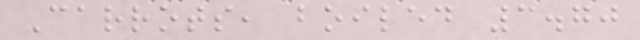Carrots, boiled 3.70
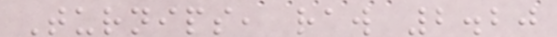Turnips, raw 2.20
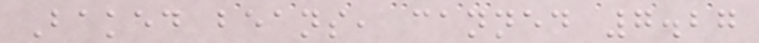Baked beans, canned 7.27
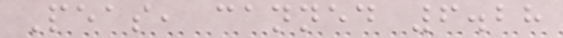Peas, canned 6.28
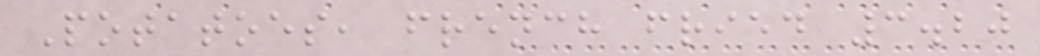Potatoes, french fried 3.20
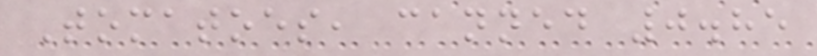Tomatoes, canned 0.85
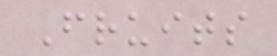Fruits
